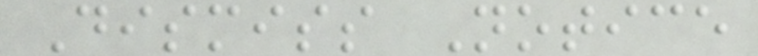Dismiss Notice
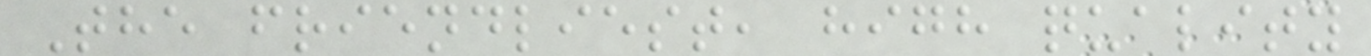The friendliest, high quality
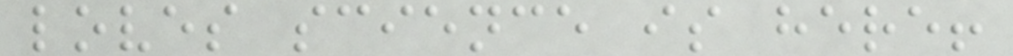loves science is here!
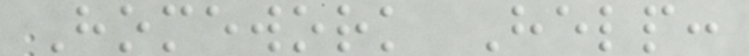Homework Help:
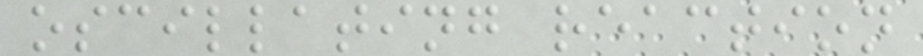oscillating reaction
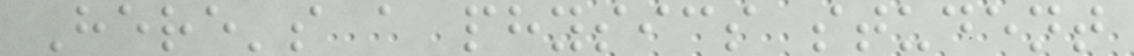Here's a physics student
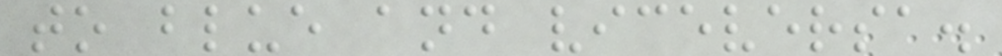to blue and viceversa.
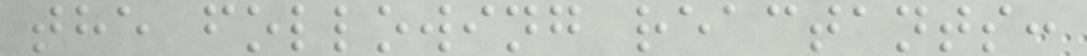the following reactants:
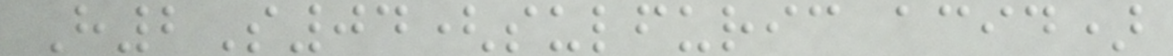H2S04(sulfuric acid)
